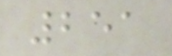251
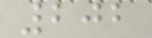202
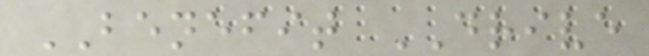BENEFIT DRIVE
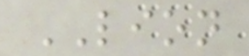LION
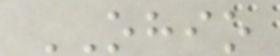OHIO
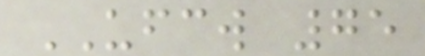UFCW 75
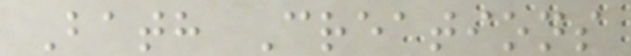Bath Creations
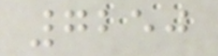7250
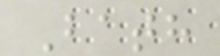Bath
